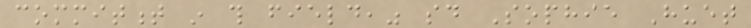commitment in this field," said Sophie Huet
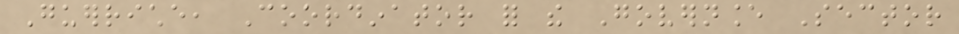Guerriche, Coordinator for the Governance Sector
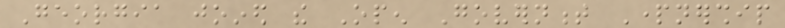Georgia joined the Open Government Partnership
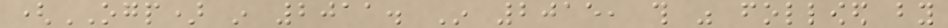(OGP) in 2011. In 2015, this was followed by
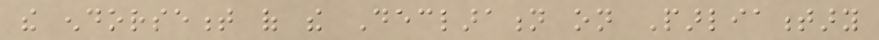the endorsement of the Declaration on Parliamentary
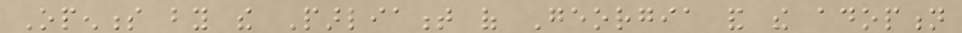Openness by the Parliament of Georgia and the adoption
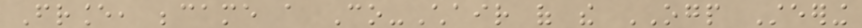France, became a Co-Chair of the OGP Steering
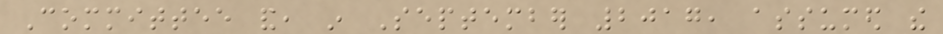Committee and, in September 2017, assumed the
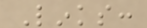Links:
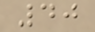40
